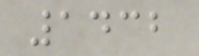1432
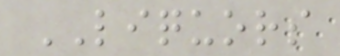LIQUORS
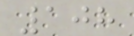108
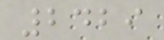2429
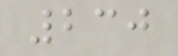230
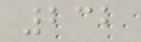232
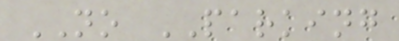NO PARKING
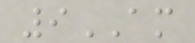9AM
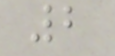2
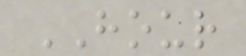HOUR
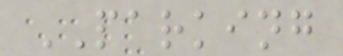PARKING
